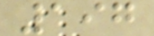197
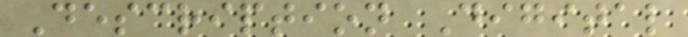Description Digital
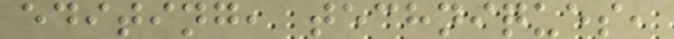editing, techniques,
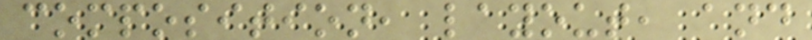composition, layout, and
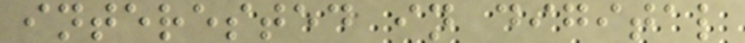interested in digital
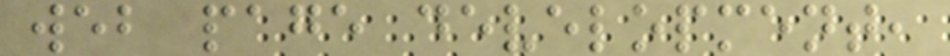web page development,
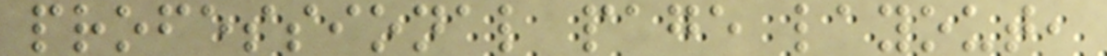professional page layout,
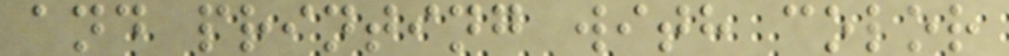and printing with color
